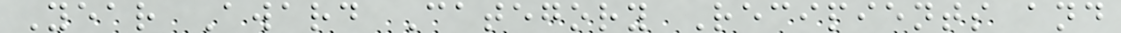Year Award Category Recipients and
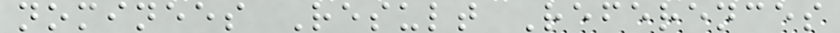nominees Result References
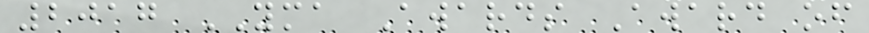2017 YMA Awards Award of
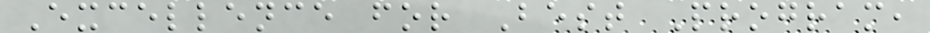Excellence for Best Program,
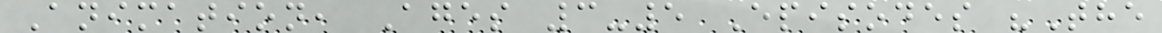Animation, Ages 3-5 Episodes "The
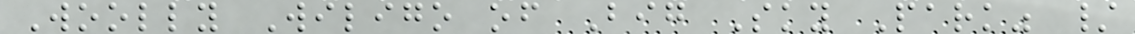Woolly Wiligo of Big Sky Park" /
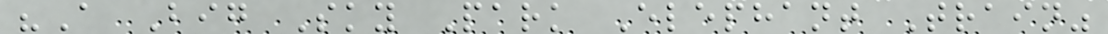"A Big Sky Park Elephant Train"
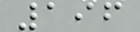196
